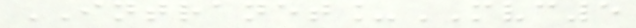INTRANET_MVC5
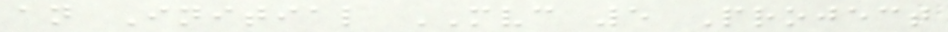an Initial MVC 5 Project
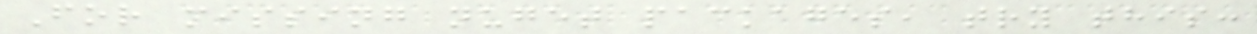For missing nuget packages, try this:
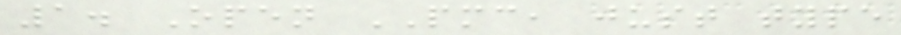1. Open PMC, just type
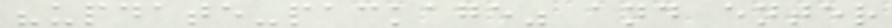"update-package" and enter
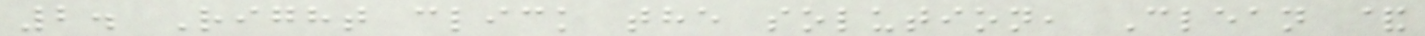2. Right click the solution, Clean &
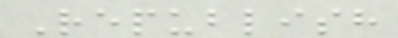Republish
